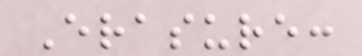Erasure:
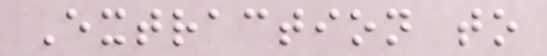Extraction to
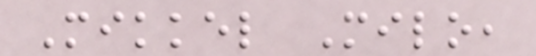Mikkel Milo,
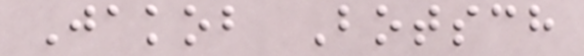Jakob Botsch
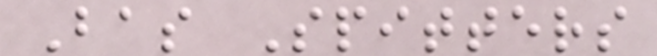Bas Spitters
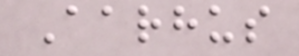Aarhus
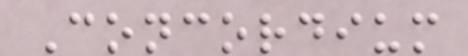Concordium
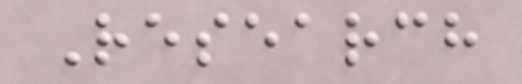Research
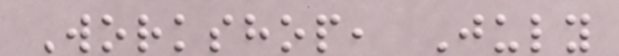Workshop, July
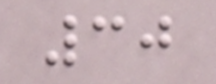30
